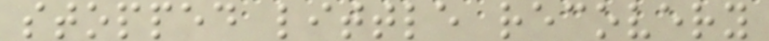stopped little recovery
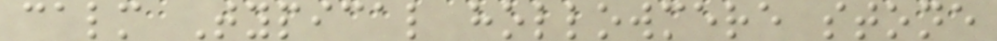calm Typical hollowmere stone
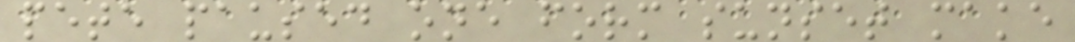pete paused one form sunset make
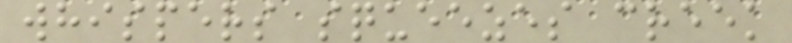whispers squeezes creek
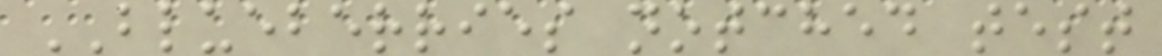BLUEBERRIES notched test
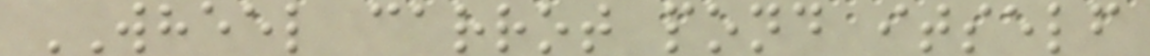WHEEL carrot pond itself
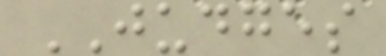JUDGES
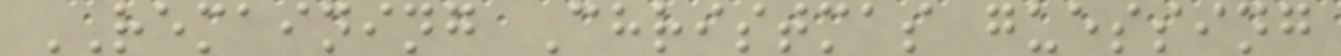REMAINING Christmas guessing
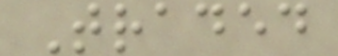Traded
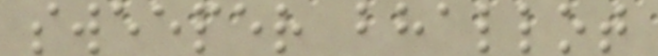sweeper bhallot
